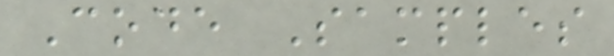Code Samples
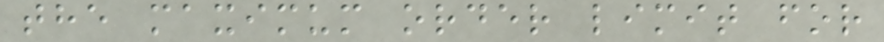the maximum order limit for
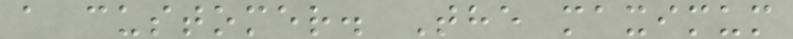a customer. The maximum
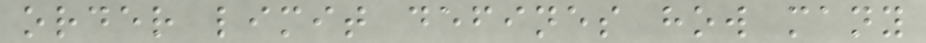order limit defines how many
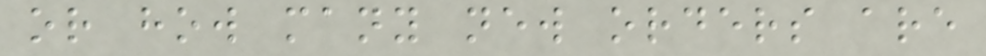or how many new orders are
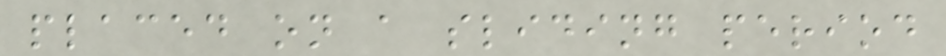placed on a sliding period
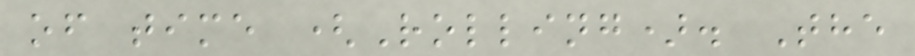of time (Rolling). The
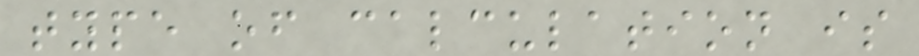type of calculation is
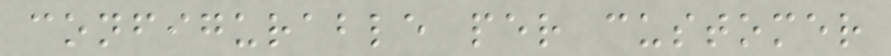configurable per customer
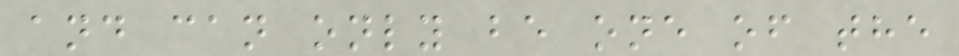and can only be one of the
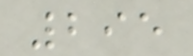295
